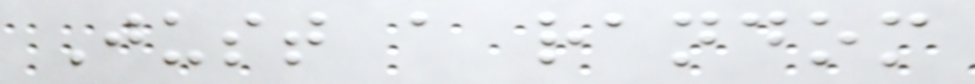Just a random
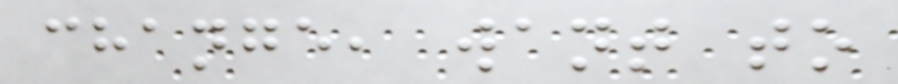change, want to
